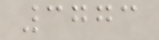3773
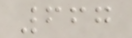667
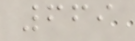669
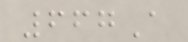667A
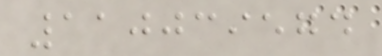110039574
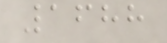1688
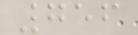756
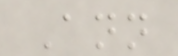Ann
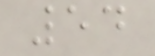54
